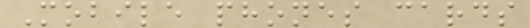Mobile phones cards
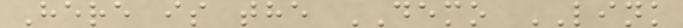Here is the DEMO LINK
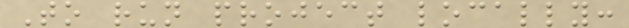To run project locally:
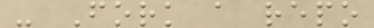- Fork a repo
